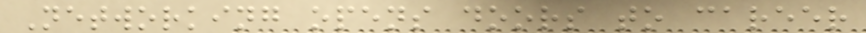Networking opens doors to career
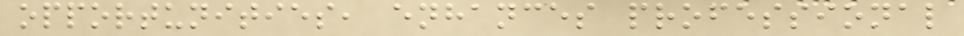opportunities, enhances professional
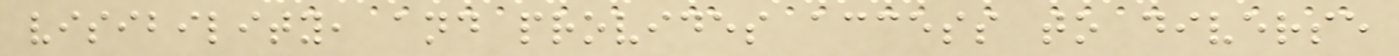visibility, and provides access to diverse
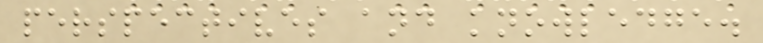perspectives and knowledge.
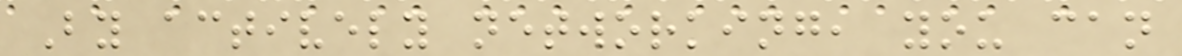By actively networking, you can
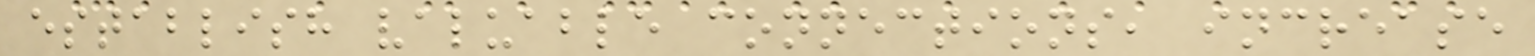establish valuable connections, increase
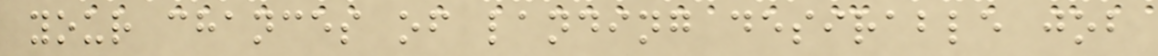your chances of landing desirable job
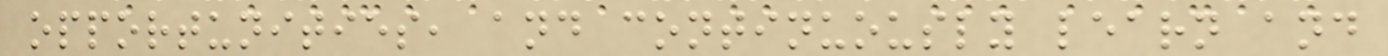opportunities, and continuously learn and
